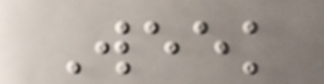Week
